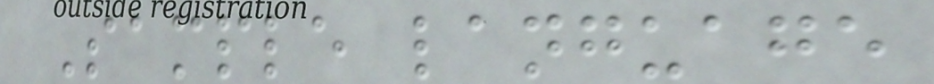Sample language
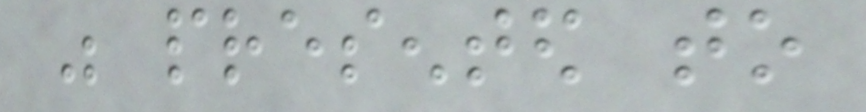was presented to
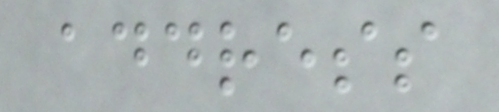address
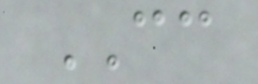CC
